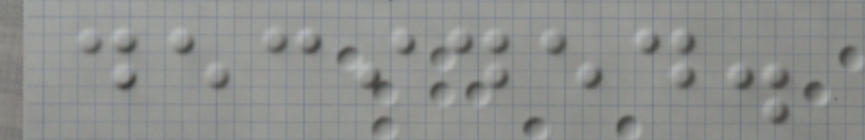decided.
